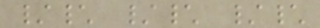/\ /\ /\
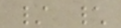/ \
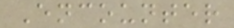Encounter
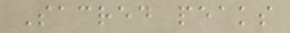Sacred peaks
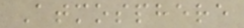Atmosphere
